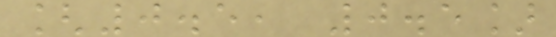[0.5, 0.5]
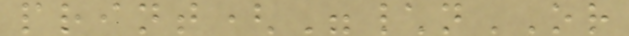print("\nOR
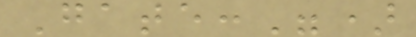Gate:")
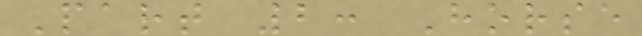Part 2: Horse
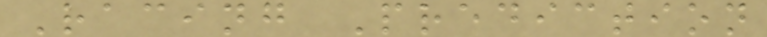Racing Prediction
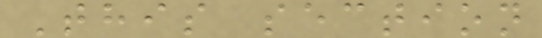This section
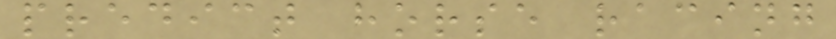predict horse racing
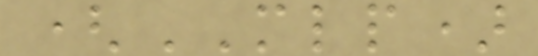(MLP)
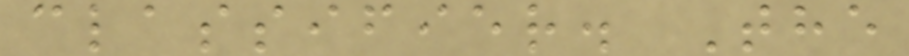classifier. The
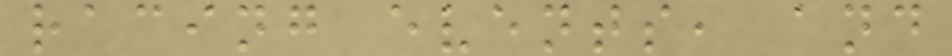racing events, and
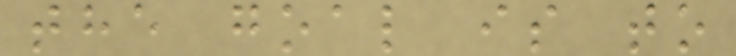the goal is to
